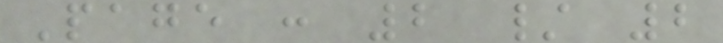Page : 2 / 2
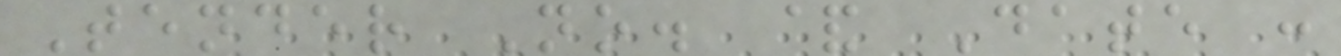Tender No. & Date :
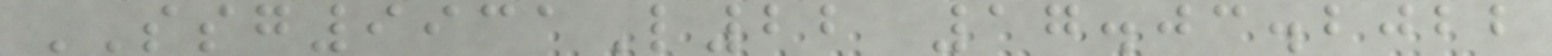SSG9931L22 17.03.2022
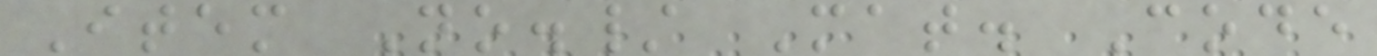Item No./ Mat. Code
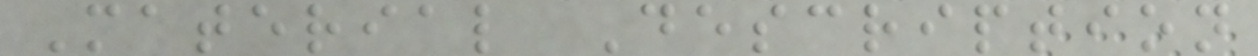Material Description
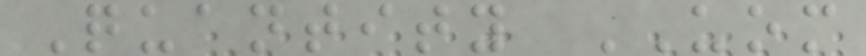Quantity UOM
